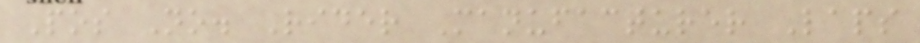Pos No. Rider Manufacturer Laps
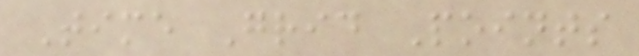Time Grid Points
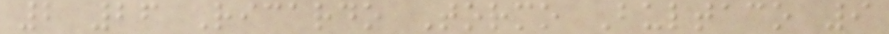2 26 Ricardo Tormo Bultaco 9
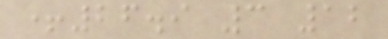+26.9 3 12
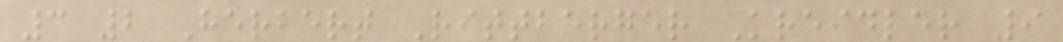3 2 Herbert Rittberger Kreidler 9
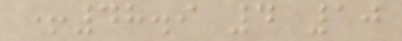+48.9 4 10
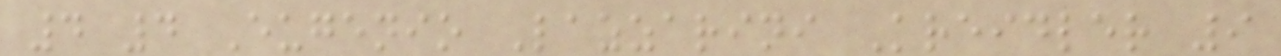4 4 Eugenio Lazzarini Kreidler 9
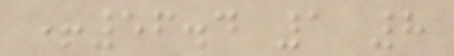+56.4 1 8
